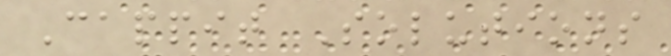Cappit Solutions
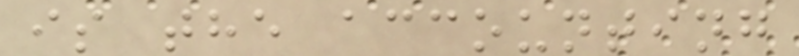is the accounting
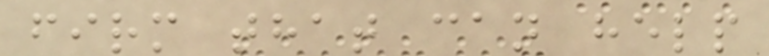firm that can help
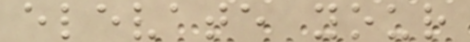elevate your
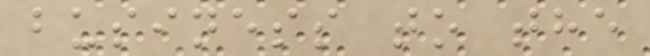business to the
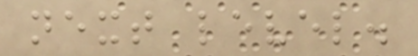next level.
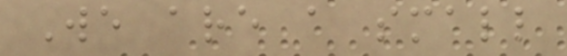We are a small
